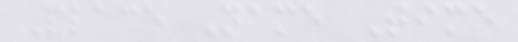Place Name Time
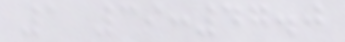1 39:47.0
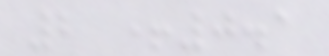2 +0.1
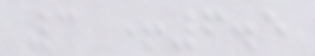3 +6.5
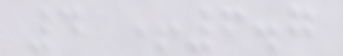4 +6.7
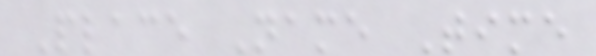Place Name Time
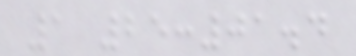1 25:01.4
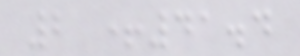2 +41.4
